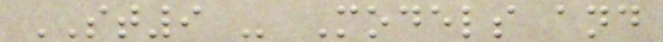ST9 - Models and
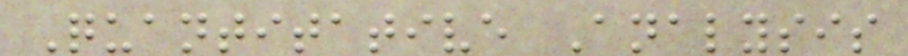Quantitative Analysis
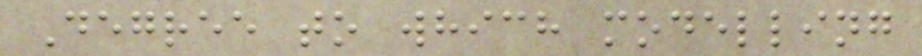Degree to which modelling
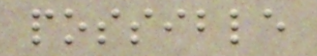possible
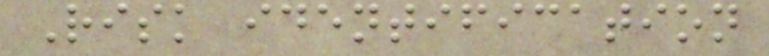Risk identification
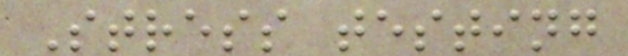Stress testing
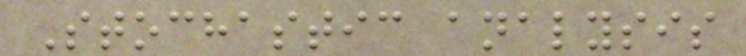Stochastic analysis
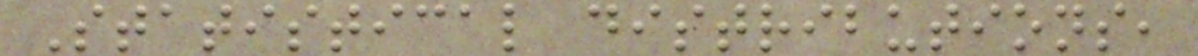Statistical distributions,
